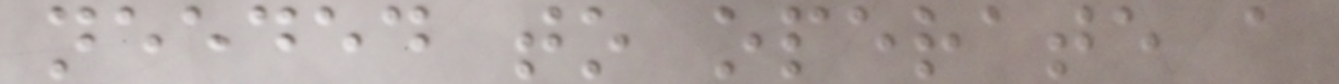needed to operate a
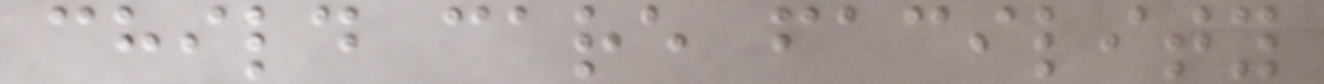child care facility
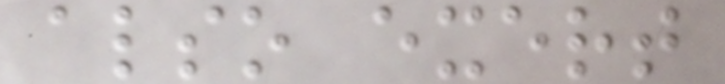also exert
